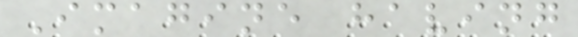Imagine having
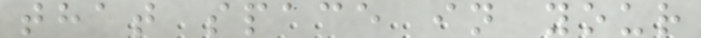that space in your
